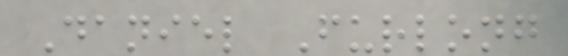Daniel Furlong
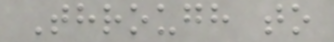Through to
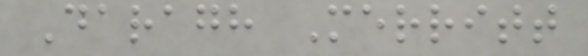Daragh Merritt
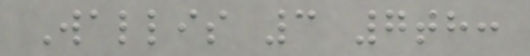Wallis 3 7th:
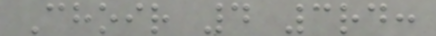Choir 4 3rd:
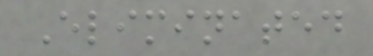Eliminated
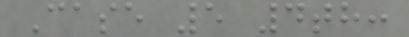Case 5 4th:
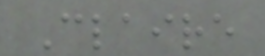Claire
